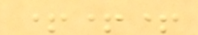+++
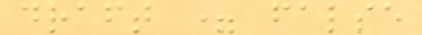draft = false
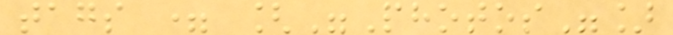tags = ["Photos"]
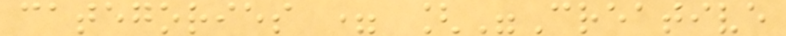categories = ["Creative
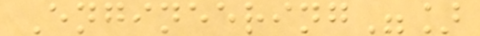Engineering"]
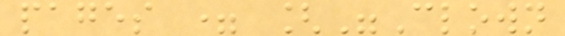pages = ["Clown
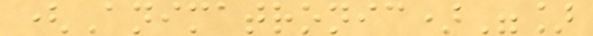(Animatronic)"]
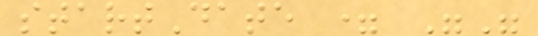startDate = ""
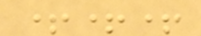+++
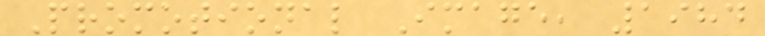Promotional Image, 1984
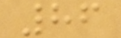86
